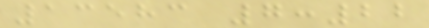13583 7:22
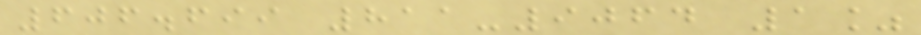606.699 811-9064 1%
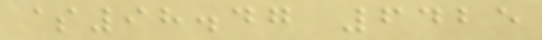$98.47 6425
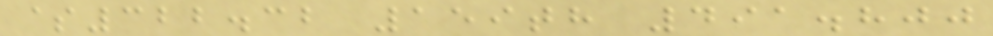$322.32 159th 491.800
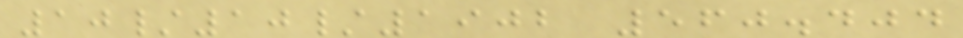10/10/1902 560.404
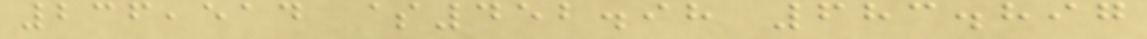236,514 $452.98 683.897
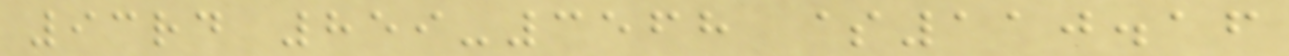93rd 859-3568 $110.16
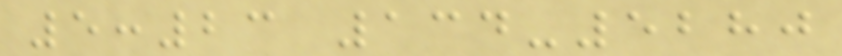5:23 134-5280
